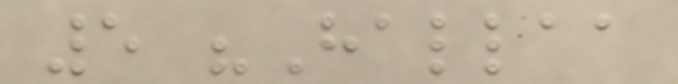5 "Hallaa
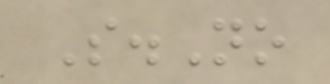S.No
